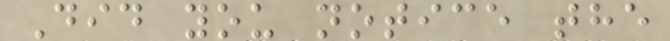Did you notice the
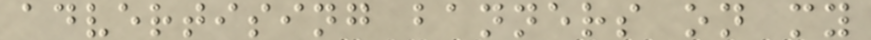advertising banners on my
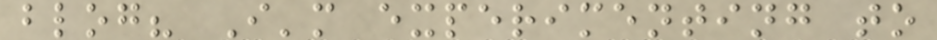blog? I'm experimenting to
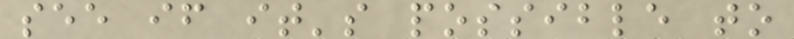see if it's possible to
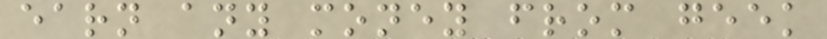earn any money from geek
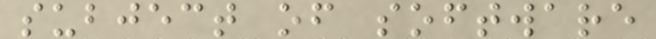subject of software
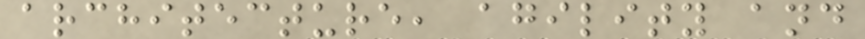architecture, agility and
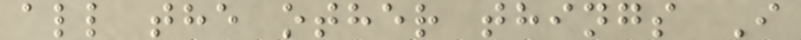all the other things I
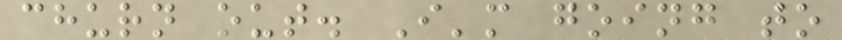churn out. I'm going to
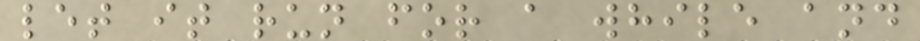let it run for a while and
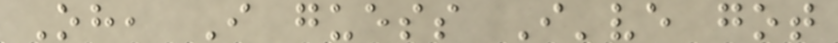Oh, I guess I've got
